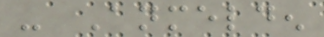- Anmelden
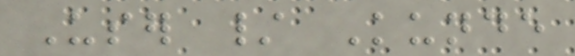User / Kunde
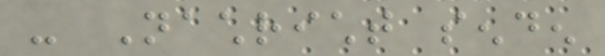- Nachricht senden
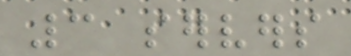3 servers
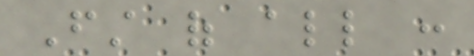First of all :
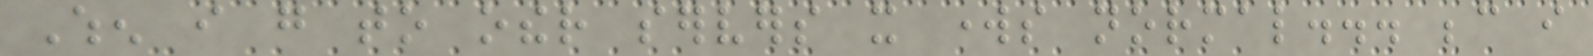When i go to other servers it works normal... because i
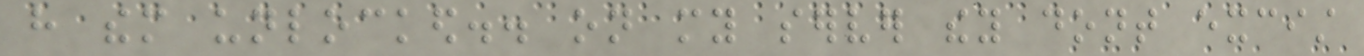have them unlocked.. on my server they dont excist
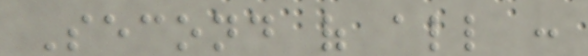Second of all :
